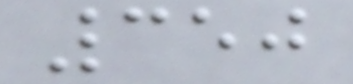350
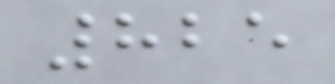825
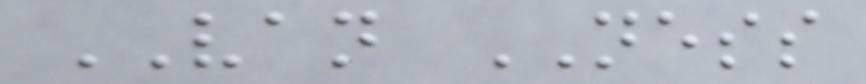VAN NESS
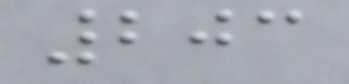203
